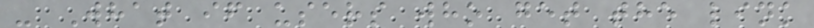- What if users who get the link
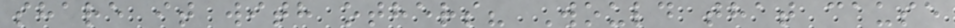share it with others? Would that cause
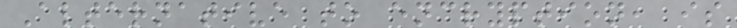Alternative to encryption, is
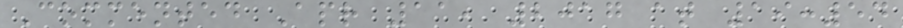Commented Apr 11, 2017 at 19:54
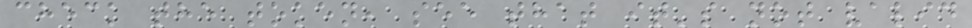check the token, see that it's not valid
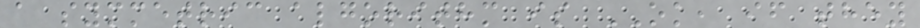a symmetric algorithm is OK, if they
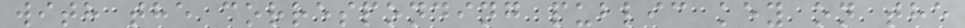with the corresponding public key on the
